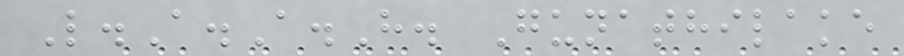L.A.A.H. Gunathilake
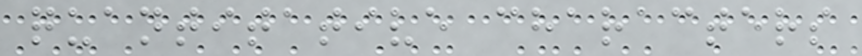quantitative characters
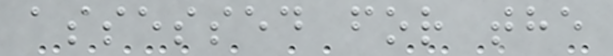assessed for the
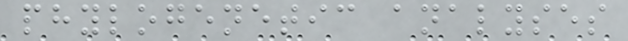phylogenetic analyses
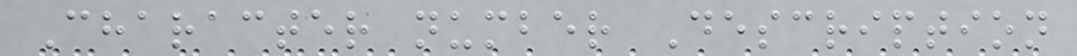Character number Description
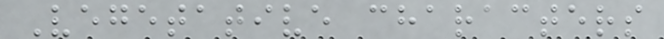Vegetative characters
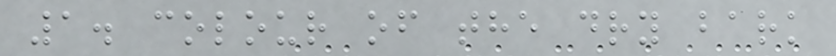1. colour of the dry bark
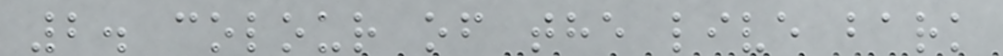2. colour of the live bark
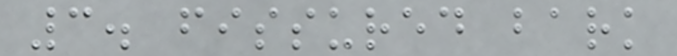3. fissured bark
